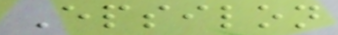Epsilon
